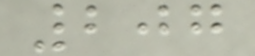207
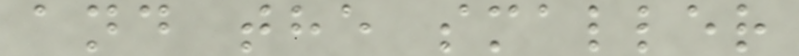and the smaller
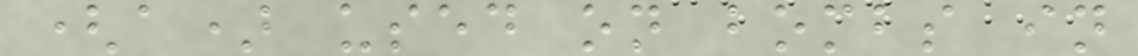(a) used on bombs in
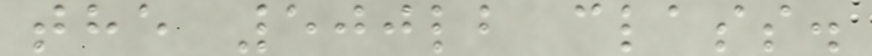the 500lb class.
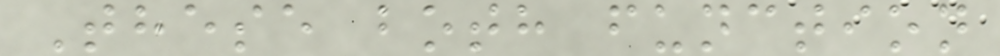These both function
